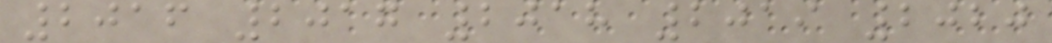2016 2017 2018 2019 2020
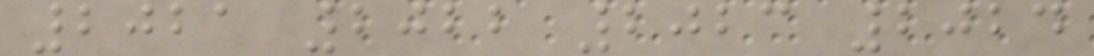2021 2022 2023 2024
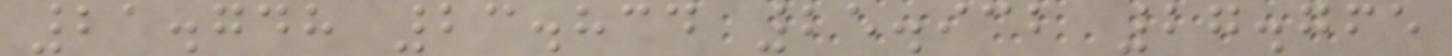21.748 23.834 25.932 27.765
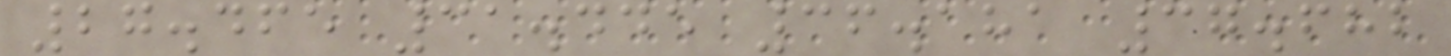27.465 31.445 36.181 37.682
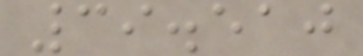39.510
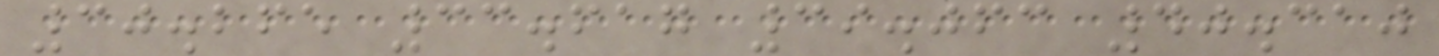30.265 33.617 39.063 40.310
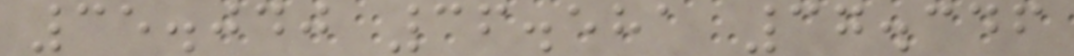35.040 36.581 37.346
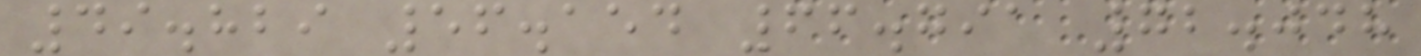49.829 56.154 66.791 72.048
